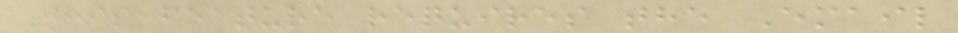This feature requires the Email
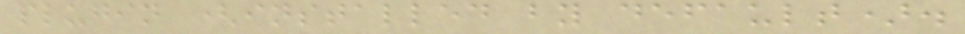plugin (installed by default).
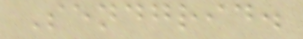Sendgrid.
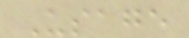Usage
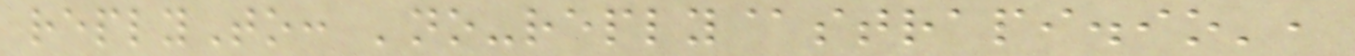replyTo: 'no-reply@strapi.io',
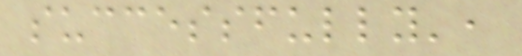successfully',
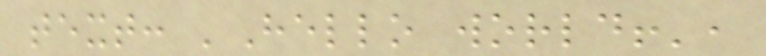text: 'Hello world!',
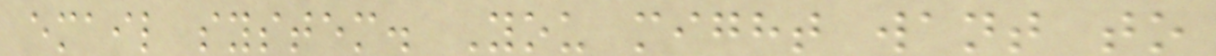email system. You might want to
